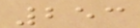253
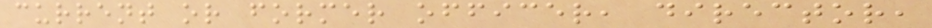current or former officer, director,
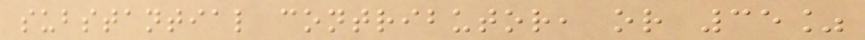substantial contributor, or 35%
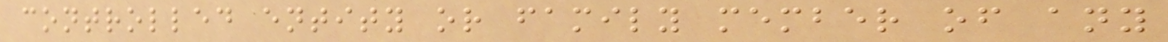controlled entity or family member of any
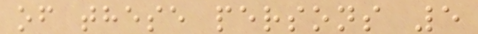of these persons 5
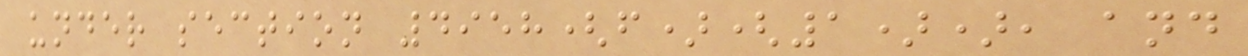under section 4958(f)(1)), and
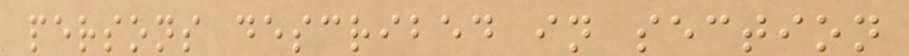persons described in section
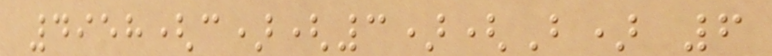4958(c)(3)(B) 6
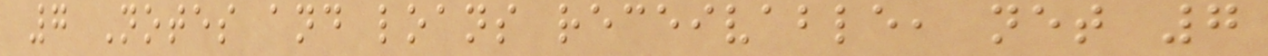7 Notes and loans receivable, net 7
